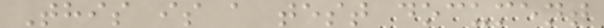This is a test document
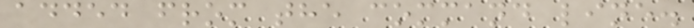added from the command line.
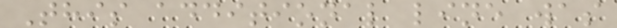This additional line was
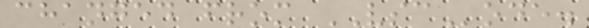changed from VSCode.
